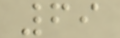69
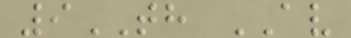9TH AV
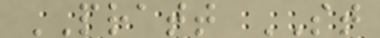PRATT ST
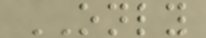ONLY
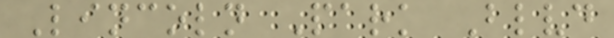Lincoln Park Blvd
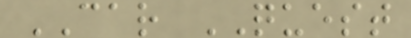CAR QUEST
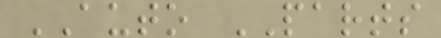AUTO PARTS
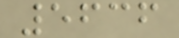5636
